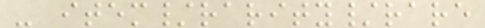- item/rarity/rare
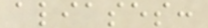aliases:
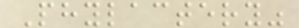Phylactery"
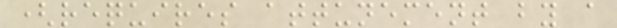(requires attunement by a
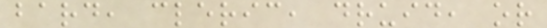bard, cleric, druid, or
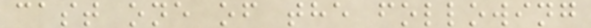cast one of the following
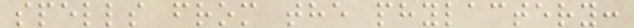spells from the phylactery:
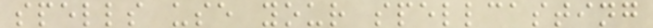spells use your spellcasting
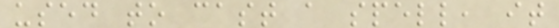used to cast a spell, it
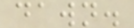dawn.
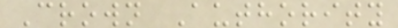Crown Authority
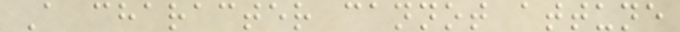A character cannot attune
